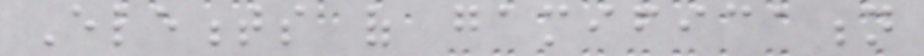Elements of gamification
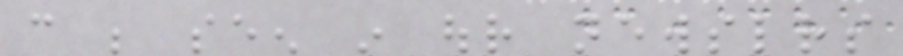can be seen in our newsletters
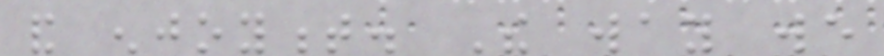and enjoyment. The way we
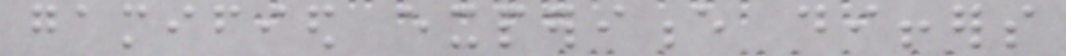gamified experience differs
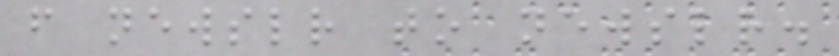from newsletter to newsletter.
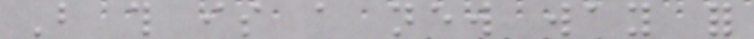But this is a new way for
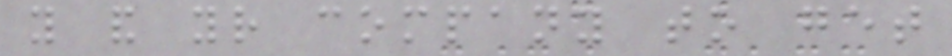you and your company to get
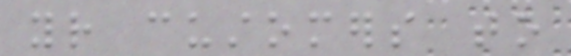your customers to
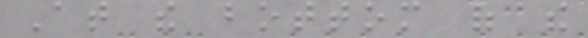At the bottom of the
